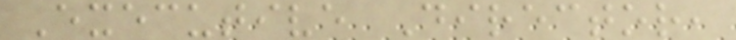Executive Director,
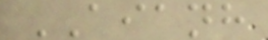AIANH
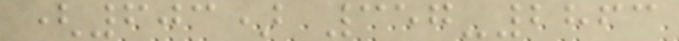(603) 357-2863
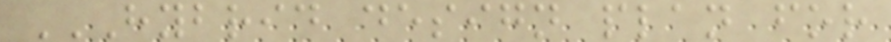HYBRID DESIGN PLAN FOR
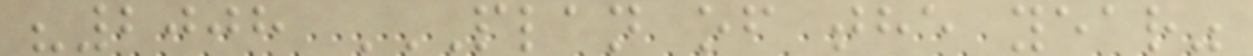"2008 PLAN OF THE YEAR"
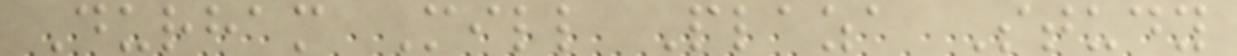Durham Mill Plaza Study
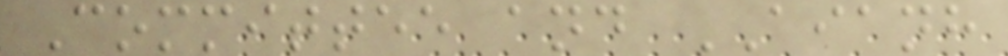Committee and AIANH
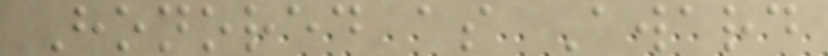Honored as Award
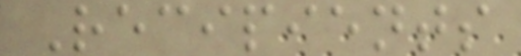Recipients
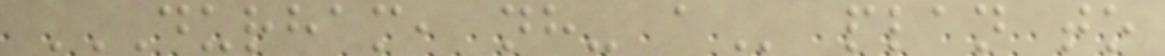DURHAM, NH- A plan to
